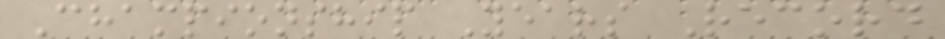Championship Years Record
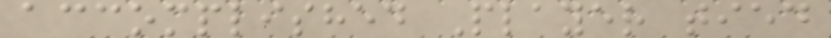accomplished Player tied
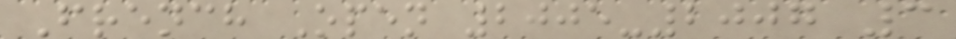French Open 2005-2007 3
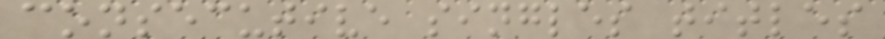consecutive singles titles
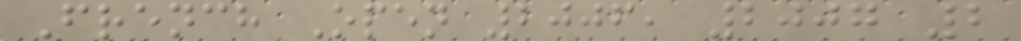French Open 2006, 2007 2
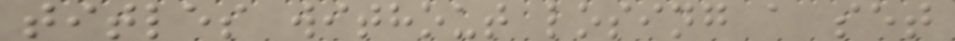titles without losing a set
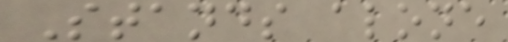Stands alone
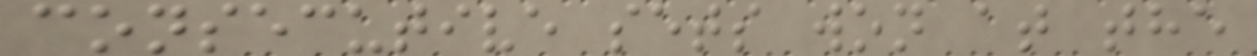consecutive sets won at the
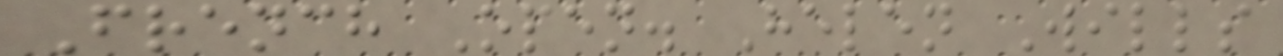French Open. Helen Wills
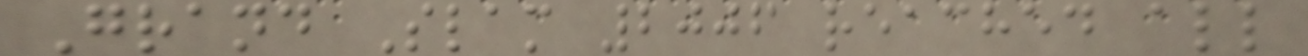Grand Slam 2006 reached all
